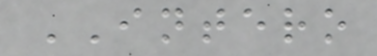INTERO
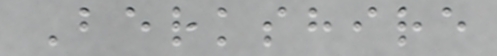Berkshire
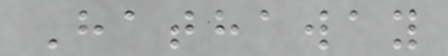Hathaway
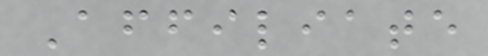Affiliate
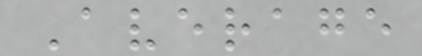Average
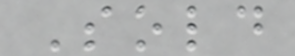Sold
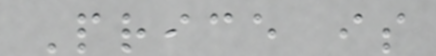Price is
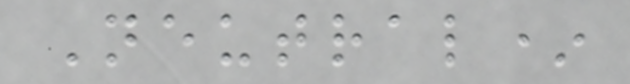Neutral*
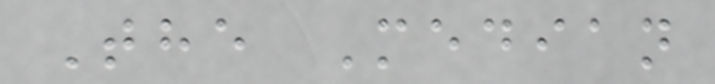The Median
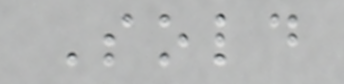Sold
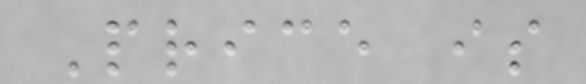Price is
